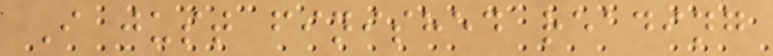I just finished reading
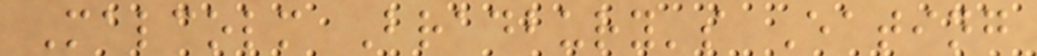Malcolm Bradbury's Eating
